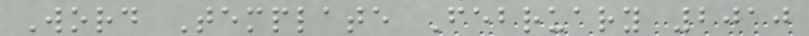Word Template February 2010
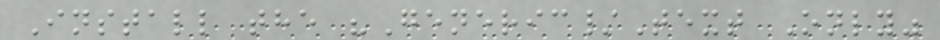Install the "Generic/Text Only"
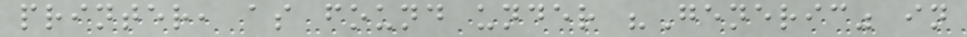printer, as found under "Generic" in
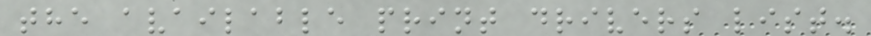the available print drivers list.
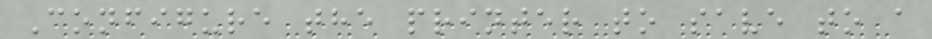Configure the printer to save to a
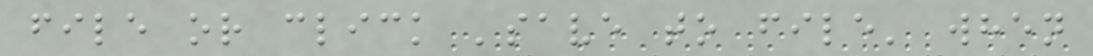file or click 'save to file' when
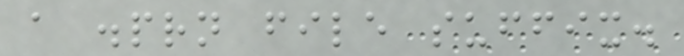a .prn file suffix.
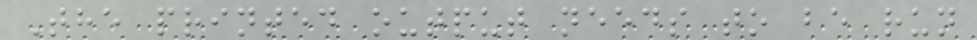The printed output needs to be run
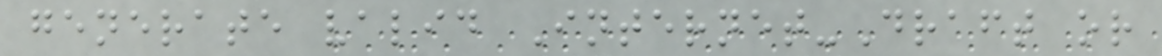generate valid Internet-Draft or
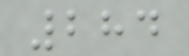284
